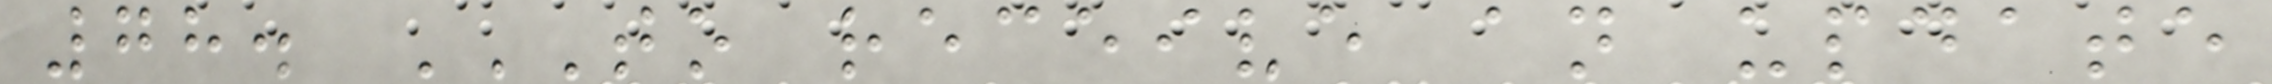78. TO RECEIVE AN UPDATE
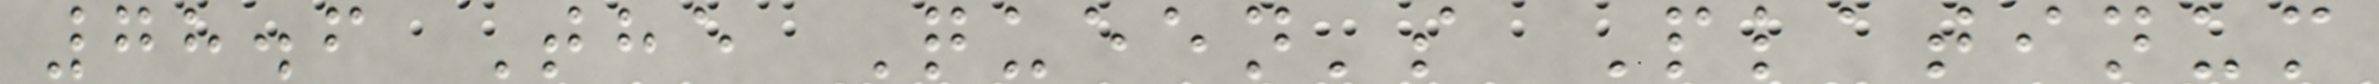78.6 The Queen's Platinum
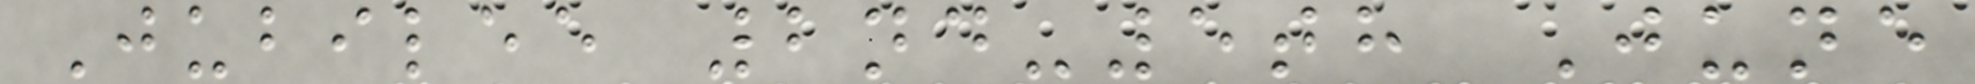Jubilee 2nd-5th June
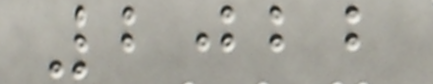2022
